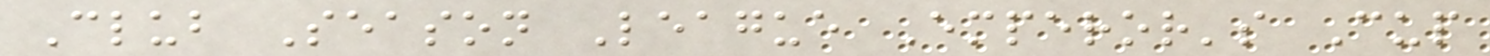Club Season League Emperor's Cup
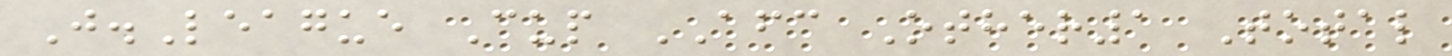J.League Cup AFC Other1 Total
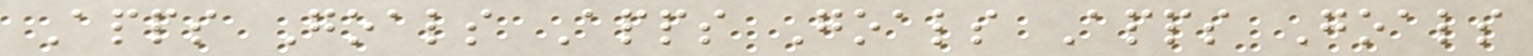Apps Goals Apps Goals Apps Goals
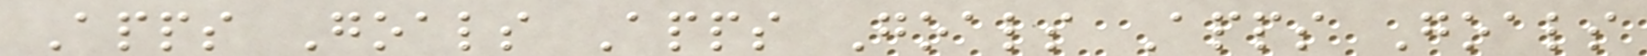Apps Goals Apps Goals Apps Goals
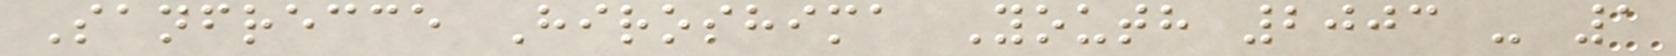Sanfrecce Hiroshima Youth 2003 - 1
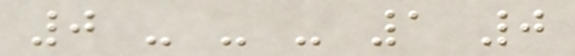0 - - - 1 0
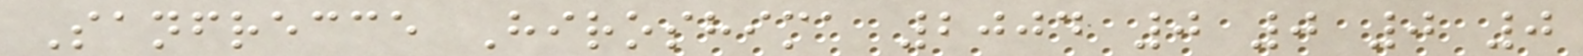Sanfrecce Hiroshima 2004 0 0 0 0
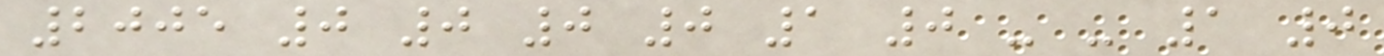2005 0 0 0 0 1 0 - - 1 0
